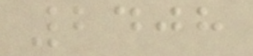2408
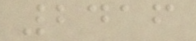2416
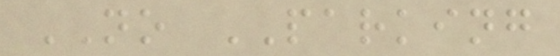NO PARKING
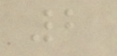2
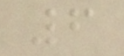6
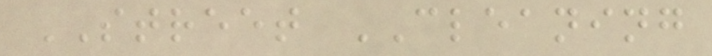STREET CLEANING
